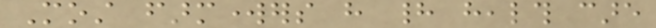Most farmworkers have had health care
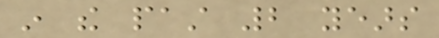in the past 2 years
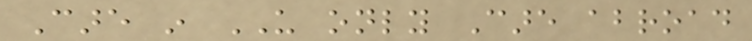Care in US only Care abroad
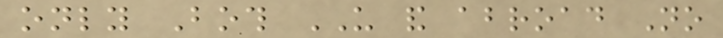only Both US and abroad No
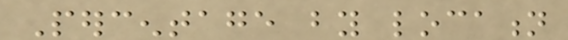Percentage by location
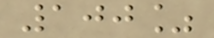100%
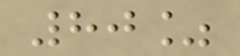80%
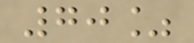70%
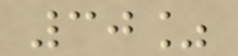30%
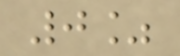0%
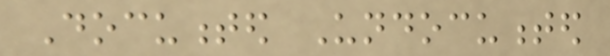Documented Undocumented
